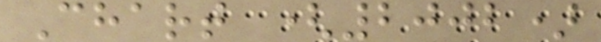Chart (2002)
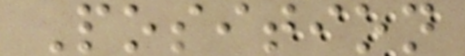Position
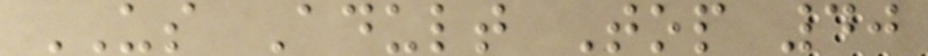US Adult Top 40
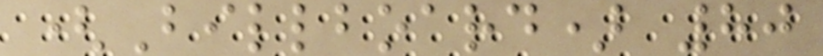(Billboard) 80
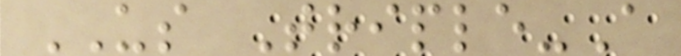US Triple-A
